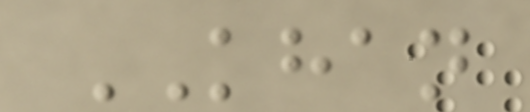KHAN
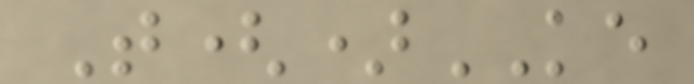T()KE
